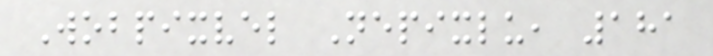Wobpixvel Nepixlu, 181
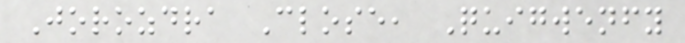Jorozdra Close, Quigwenfy
